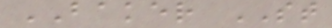BAKER ST
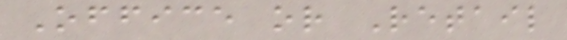Office or Retail
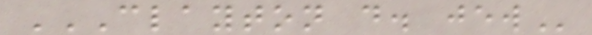CLAYTON D. JEW
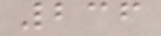236
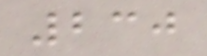230
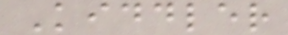Kiddler
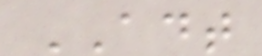ADT
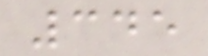345
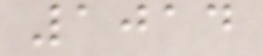1014
